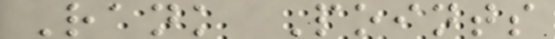Rank Points
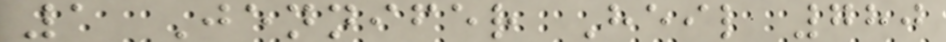1 Jennifer Heil 780
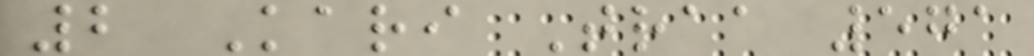2 Kari Traa 571
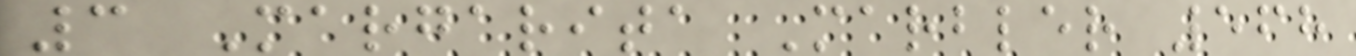3 Margarita Marbler 568
